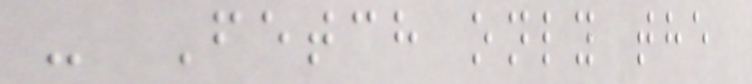- Fetch only the
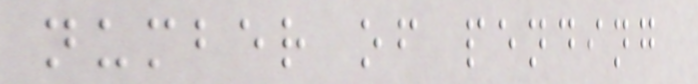number of pending
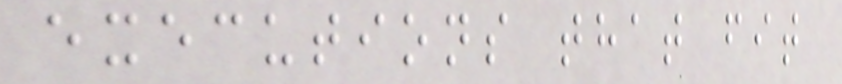executions that fit
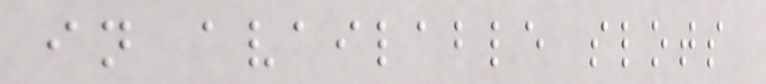in available slots
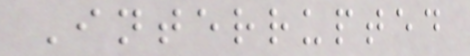Interrupted
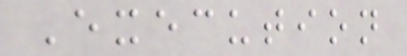Execution
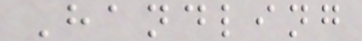Handling
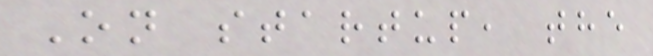On startup, the
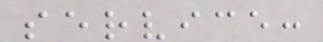service:
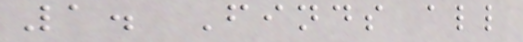1. Finds all
